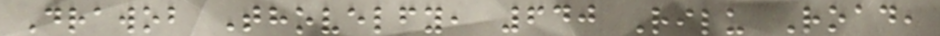Drawob Thovelfy, 640 Rilu Road,
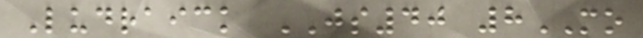Ludraick JS40 8MO
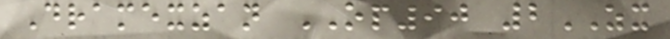Dramexzan OP90 2ZX
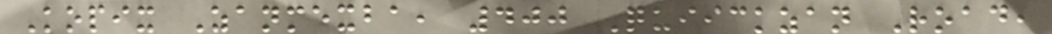Kopix Zanmexba, 400 Quiickzan Road,
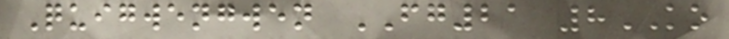Quigwengwen FG21 8KO
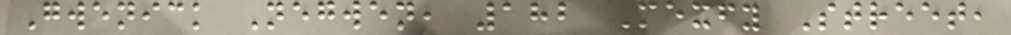Gwenick Negwen, 182 Mexfy Street,
